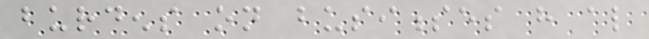burdens on businesses have also
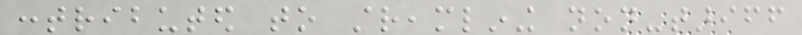contributed to streamlining non-tariff
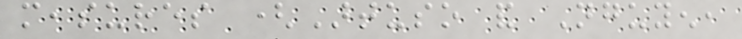measures (Artuso and Nguyen,
